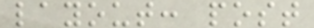layout: post
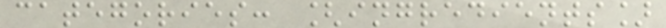categories: [ingredients]
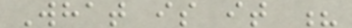What is it ?
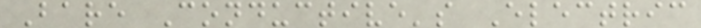Bare Conductive's Electric
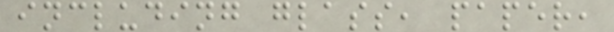including glass, paper,
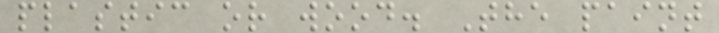plastic or wood. The paint
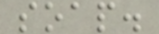soap.
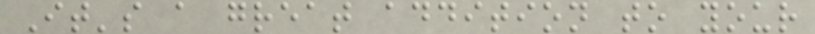It's a great addition to your
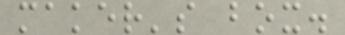maker's box.
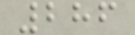286
